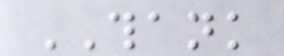THANK
